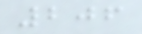206
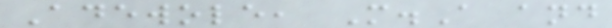Adewole, M.A and
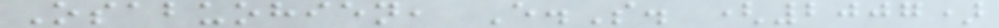Osabuohien, E.S. (2007)
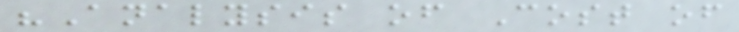"Analysis of Cost of
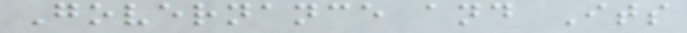Governance and Its
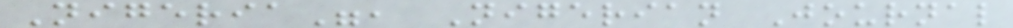Nigeria", Nigerian Journal
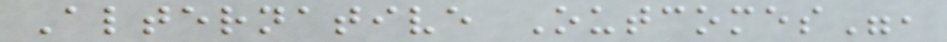Alternative Outcomes",
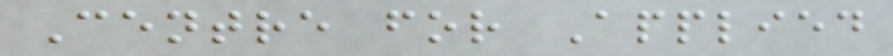Centre for Applied
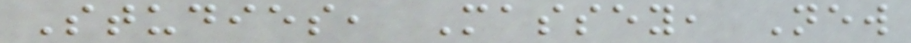Studies, Massey, New
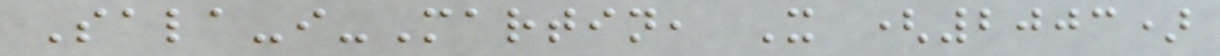Sala-i-Martin, X (2003)
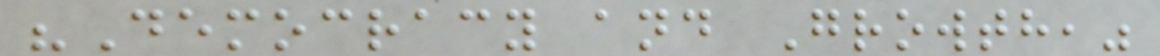"Democracy and Growth,"
